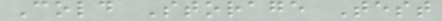Cold Storage Test
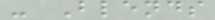- Blends
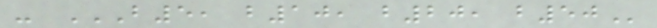- B5, B10, B20, B50
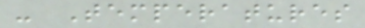- Temperatures
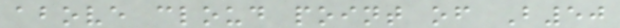above cloud point of B50
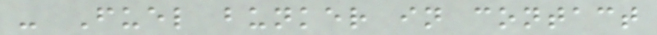- Fuel bunker in contact
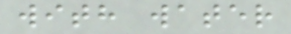with water
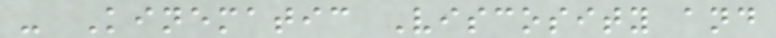- Kinematic Viscosity and
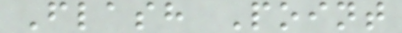Flash Point
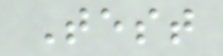Test
